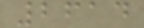2614
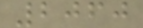2060
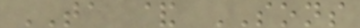TA & SONS
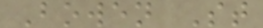Bowen St
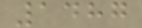1487
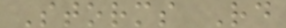Storms Rd
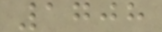1708
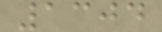1304
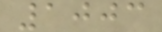1003
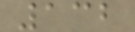132
